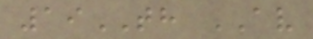19TH AV
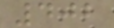402
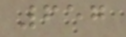657
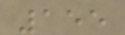155
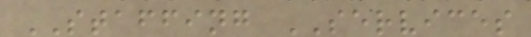STAFFING SERVICES
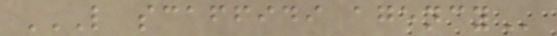L SCAFFIDI AGENCY
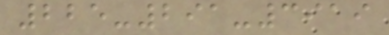225-291-3919
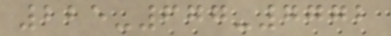225-677-7772
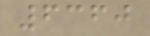6360
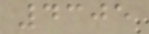4305
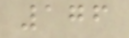176
